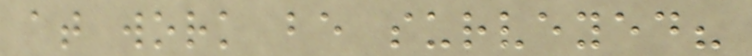at work be surveyed?
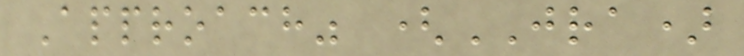Approach" (JRA)
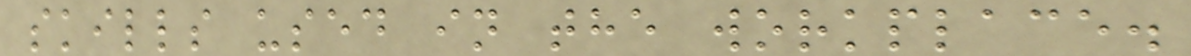skills used in the workplace.
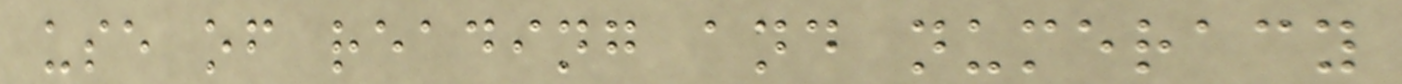use of reading and numeracy
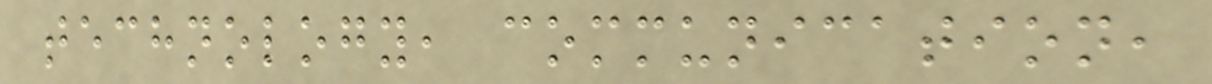technology, communication,
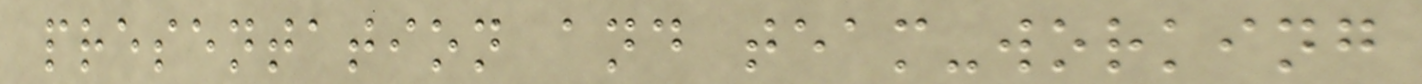presentation and team-working
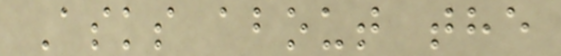Asks about the
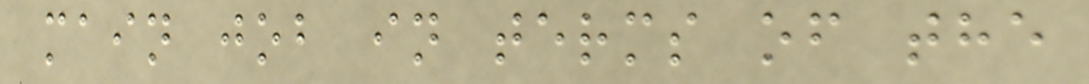main job in terms of the
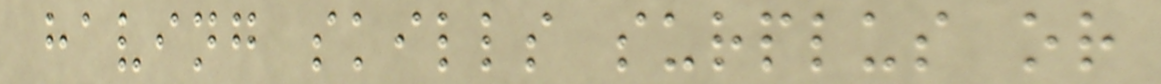having skills surplus or
